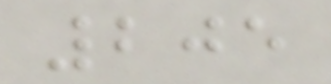205
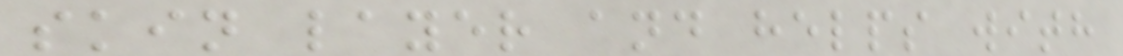skin layer and helps with
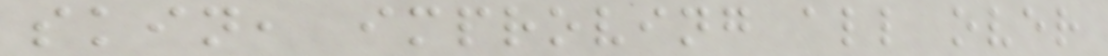skin, improving all over
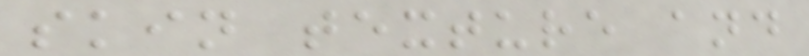skin texture and
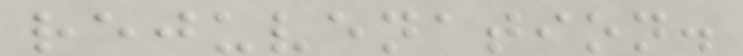rejuvenation.
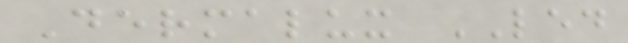Dermalux LED
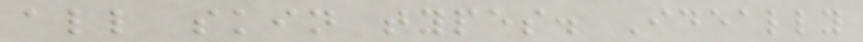all skin types. Ideally
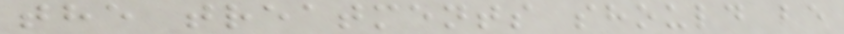the treatments should be
